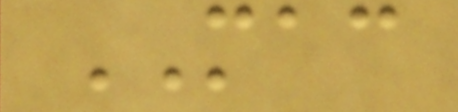MAC
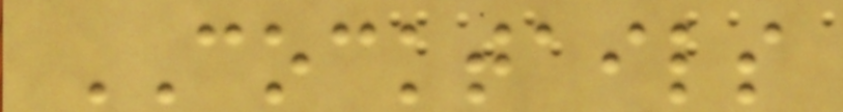COCKTAILS
